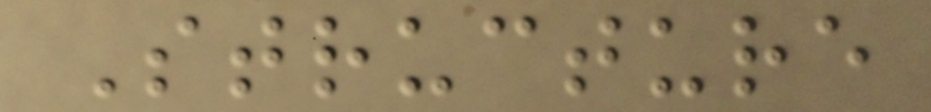Structure
